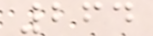264
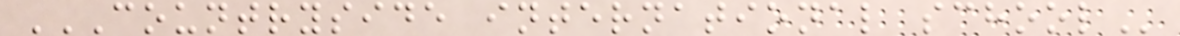COUNTRYSIDE INTERNATIONAL SCHOOL
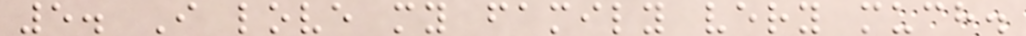5. I love my family very much.
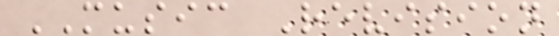MUSIC Revision
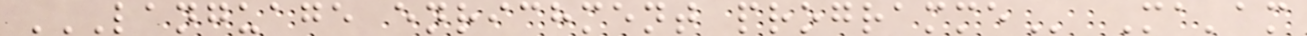LANGUAGE ENRICHMENT PROGRAMME Ma'am
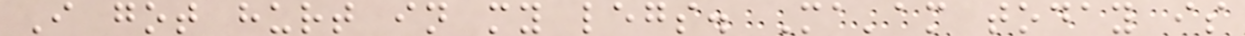I got hurt in my legs. Ma'am today is
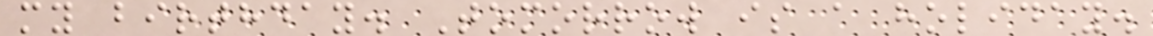my birthday. Tomorrow is a holiday.
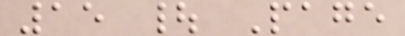15 | Page
